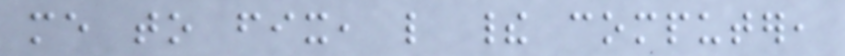me to fix, like their computer,
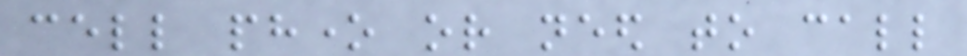cell phone or need to call
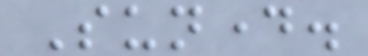Sunday.
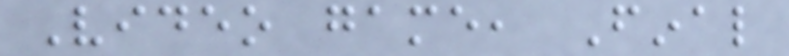Video game, Final
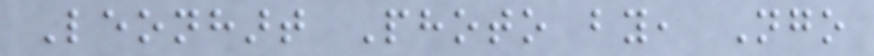Leonhart Photo by, Ngo
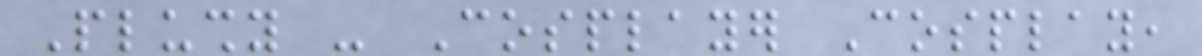Plushy - Cosplayer Cosplay,
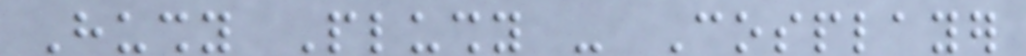Hushy Plushy - Cosplayer
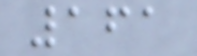161
